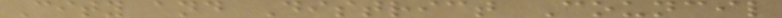City and District Council
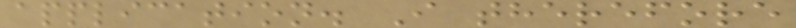application. I therefore
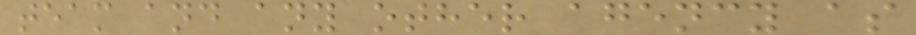team and any other agency as
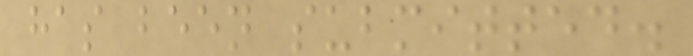has been submitted.
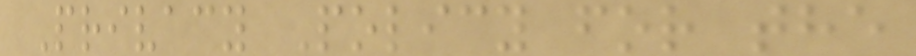Privacy Policy for the
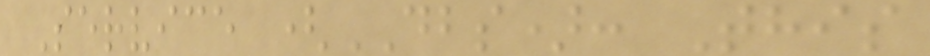Service (DBS): This
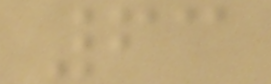63
